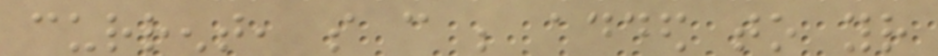current, so can be added to your
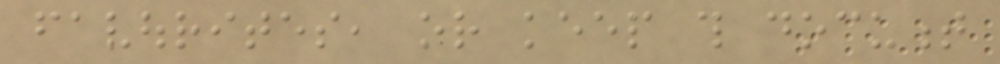favourites, or keep this document
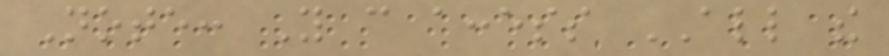Note: You can access ALL the
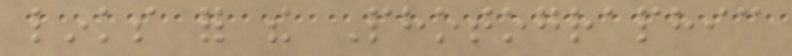links for the Photographic
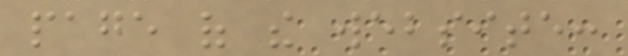page of the website:
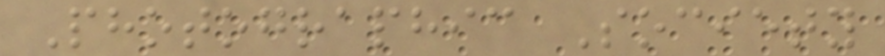Photographic Society
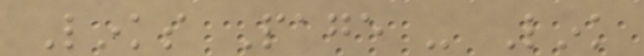Links Page - Link
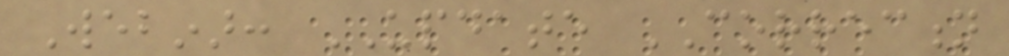Webinar: UPDATE CORRECTION
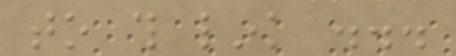to this link ...
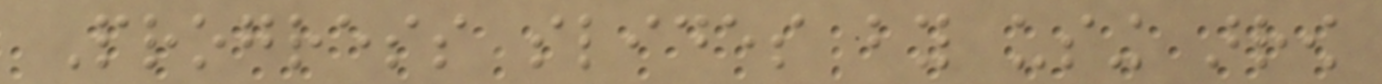Progress slides by using arrow
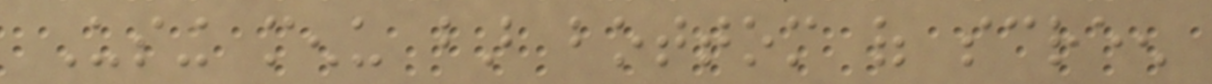Using menu bar bottom of screen
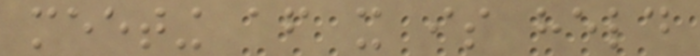meeting after it is held
